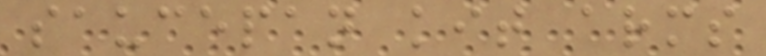saucepan kit arms
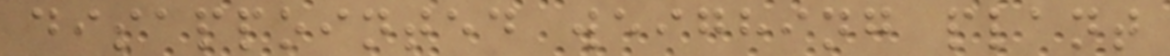disappointed weighing plant
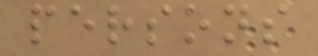persons
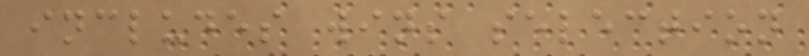includes wins selection
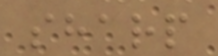sharp
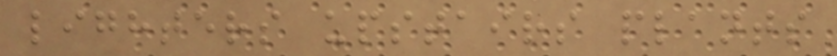lighters upstairs plants
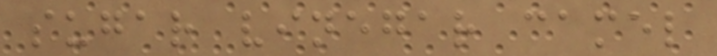sugar vinegar camel
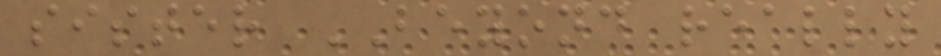sister BEYOND really
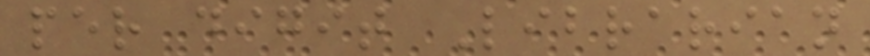per digit Librarian
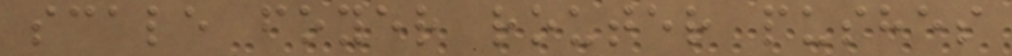scale foyer router pushes
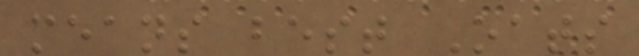means best Oats
